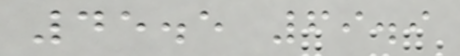45.5 69.9
